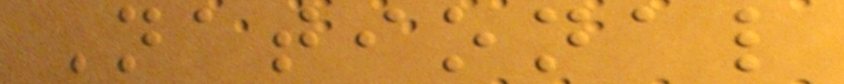National
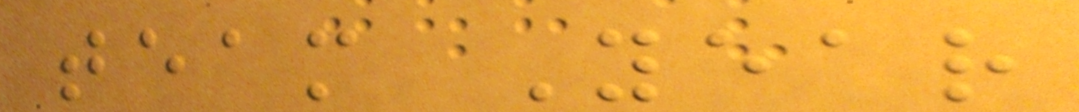team Year
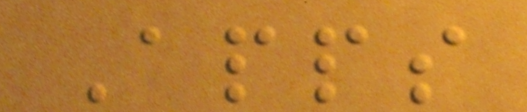Apps
